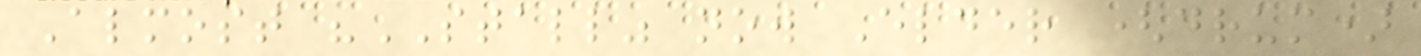Almost "STALL" now Elder (drum)
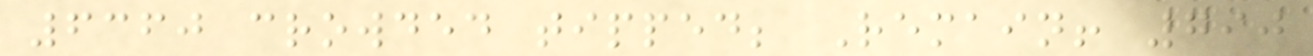6360 crowded tipped; Remain! 790
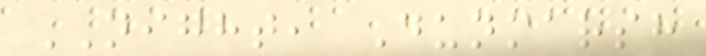NIGHT, Dunmarsh
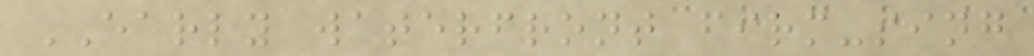EARLY waterfront firm-sing
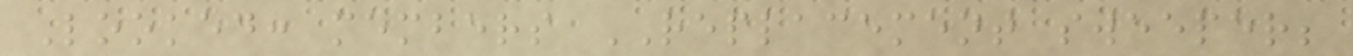Looked: members REPLACEMENT sweeper;
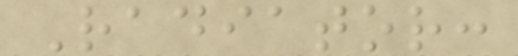Radiator:
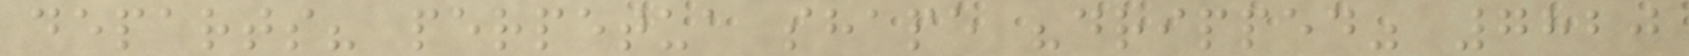departs? perpetua shape "dripped" 7820
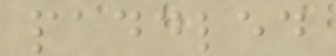paddled
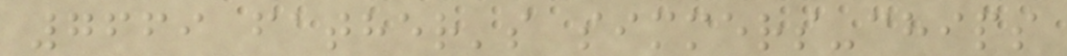7669 father's simmers-chips
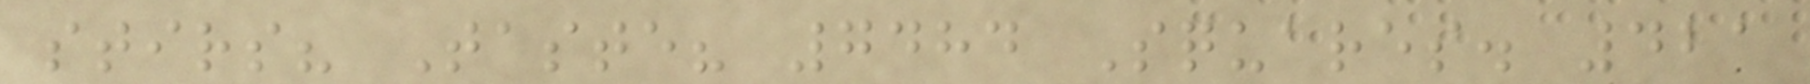stirs? Taste? 7484 Squares. 421
